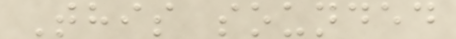This sounded
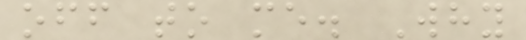off to me. Why
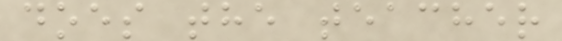does the teacher
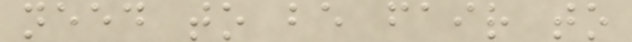need to be fair to
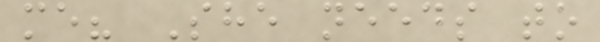me? She needs to
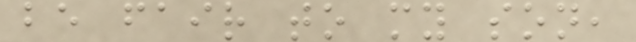be fair to my son,
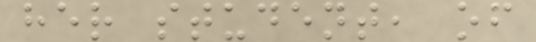her student, of
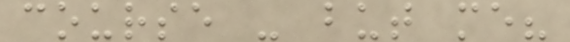course - but me?
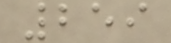259
